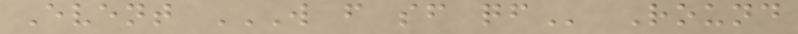Event W F SF QF Round
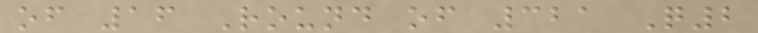of 16 Round of 321 Q2
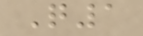Q1
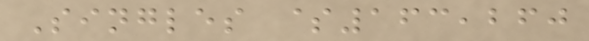Singles $163,260
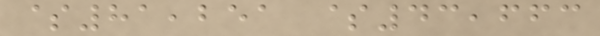$81,251 $43,663
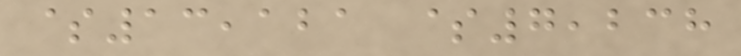$13,121 $7,238
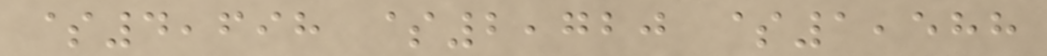$4,698 $2,720 $1,588
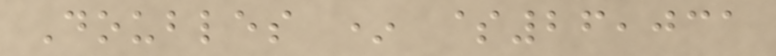Doubles * $26,031
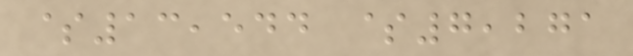$13,544 $7,271
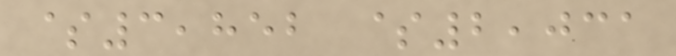$3,852 $2,031
